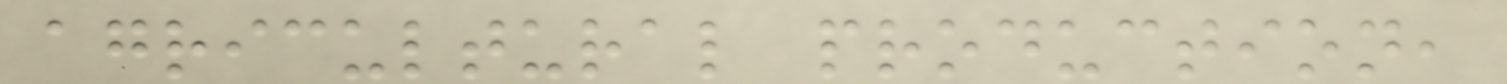agricultural production,
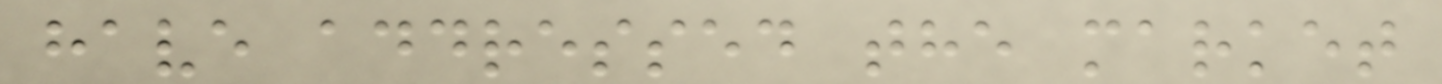have addressed the market
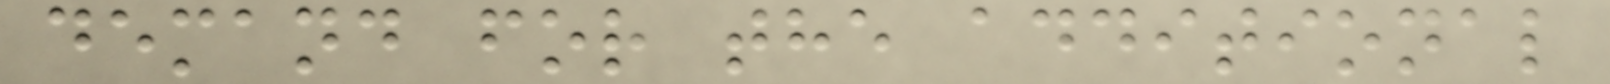demand for the additional
